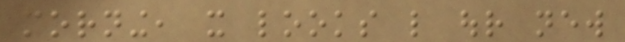morning, it looks like our new
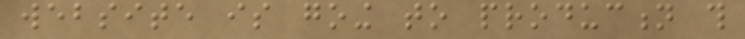website is going to production this
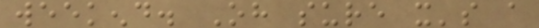weekend. Oh sure it's a
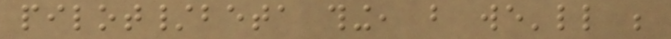pilot/beta thing, but we'll be
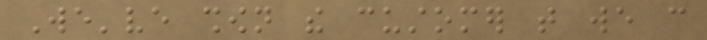We've shown the customer that we can
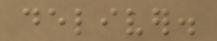deliver.
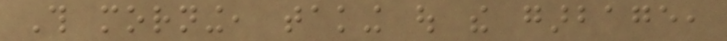This morning, taking out the garbage,
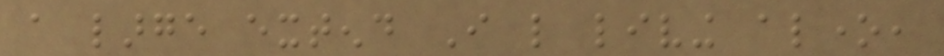a large extend I like living alone,
